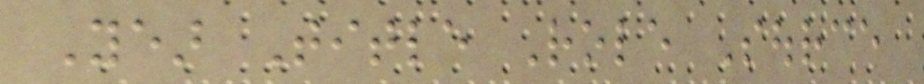Year Title Role Source
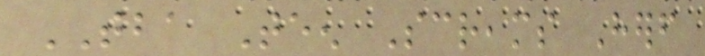TBA Teen Screams Herself
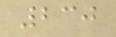230
